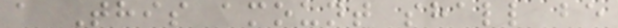a This amount shall be
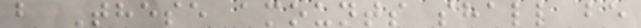b These amounts shall be
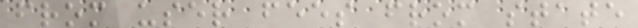from user fees from state
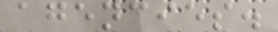agencies.
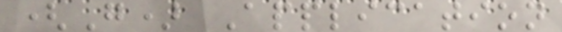(G) Application
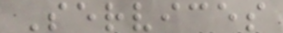Services
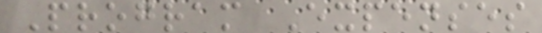Program Expenses
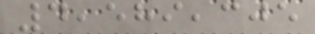4,589,305
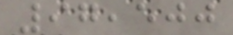97,500
